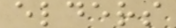elders
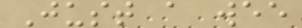Just a wee
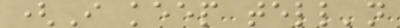(I keep tell'n
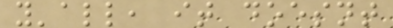y'all, it doesnt
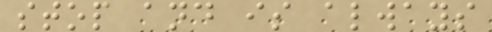stop and is always
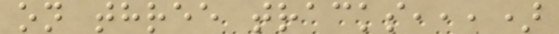on three tracks,,,)
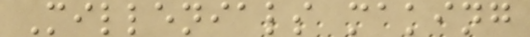Millenials making
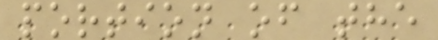portion of the
